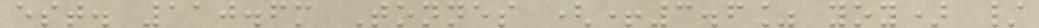est. 110.6m Tonnes (+3.6% yoy) /
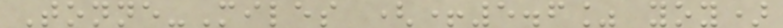Tonne-Miles (+5.6% yoy)
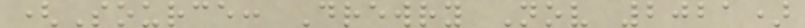(Source: Drewry Nov 2021)
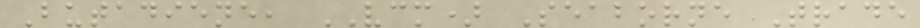Butadiene, VCM) Seaborne Trade
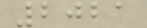2021
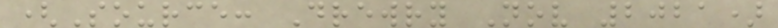(Source: Drewry Nov 2021)
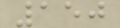150
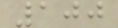100
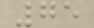75
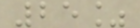25%
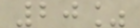20%
